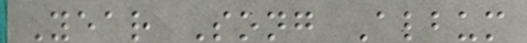Year Song Album
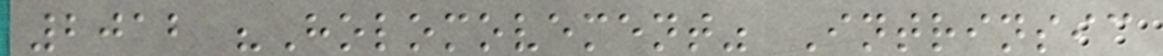2012 "Holomovement" Intrinsic
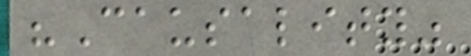"Causality"
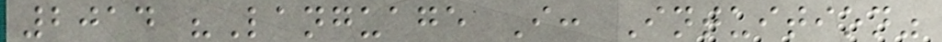2014 "Language I: Intuition"
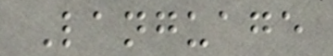Language
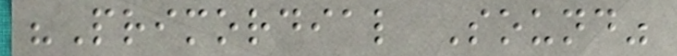"Primordial Sound"
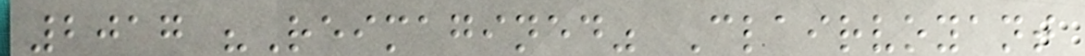2017 "Reimagined" Clairvoyant
